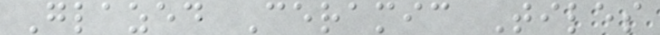Glazed Ceramic Tiles
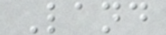Land
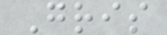Gris
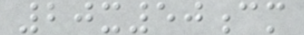20x50cm
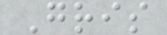Gris
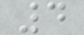4
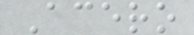Acero
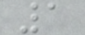1
